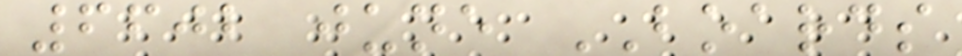6602 june BOARDS
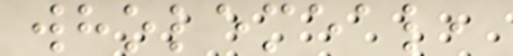wholemeal,
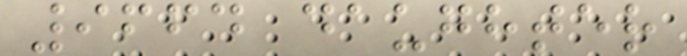9664 daughter
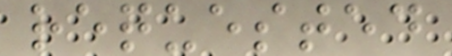requested
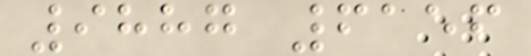9887 6156
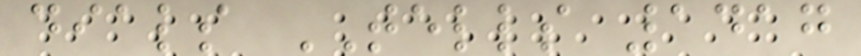dials TELLS 1417
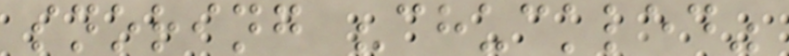snoring "chuckled"
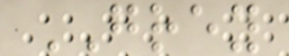GREY
